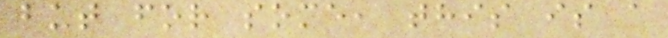but for some, this is a
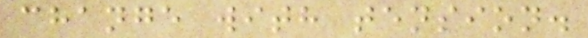change with tension.
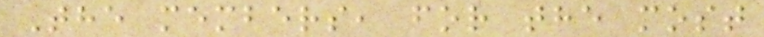The members, for the most
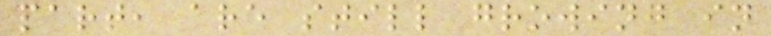part, are still growing in
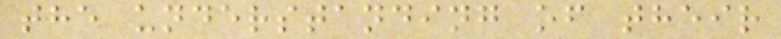the understanding of their
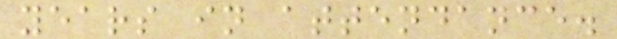years in attendance.
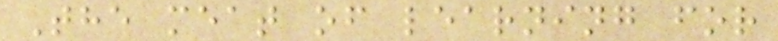The meat of learning for
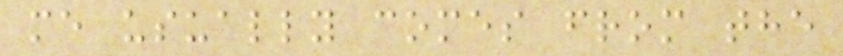me usually comes from the
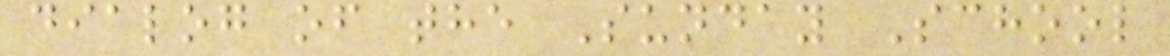dialog of the Sunday School
